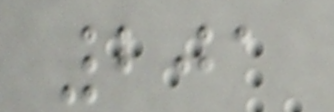201
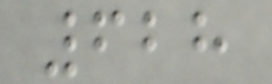628
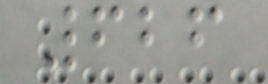626
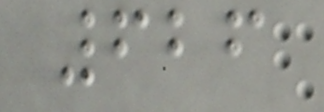626
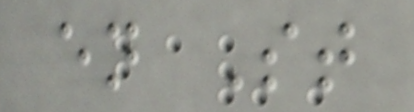en St
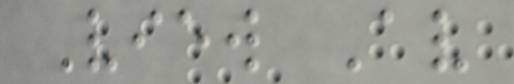View Av
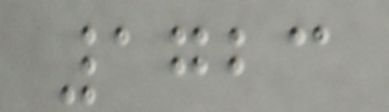1723
